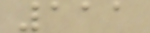111
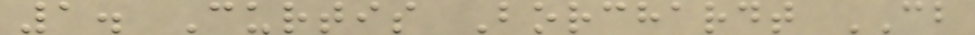1. Curtis Borchardt CB
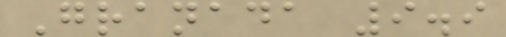Granada 9.9
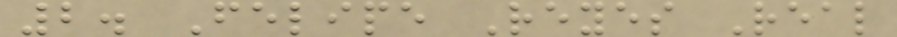2. Felipe Reyes Real
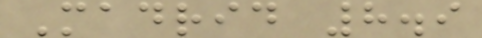Madrid 8.9
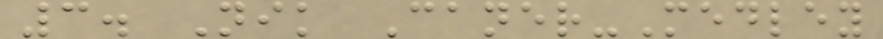3. Nik Caner-Medley
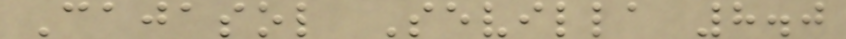Cajasol Sevilla 8.0
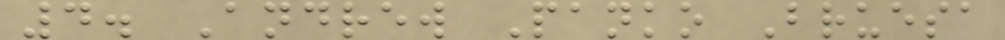4. Andrew Panko Bruesa
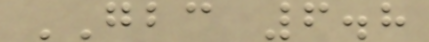GBC 6.8
